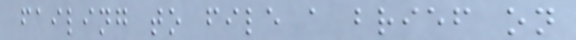failing to file a brief on
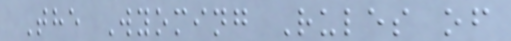The Wyoming Rules of
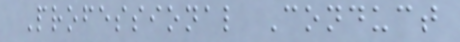Professional Conduct
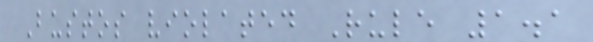Bustos violated Rule 1.1
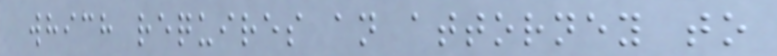which requires an attorney to
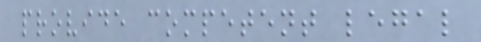provide competent legal
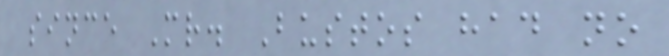since Mr. Bustos had no
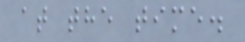at the time.
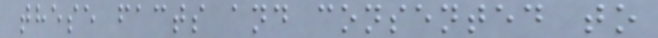these facts and consented to
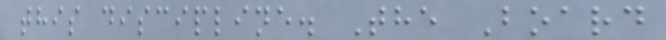this discipline. The Board
